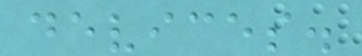devices.
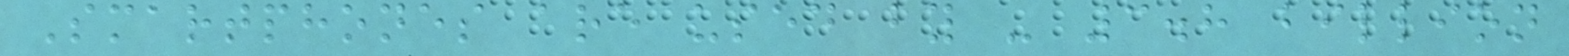Smartphones are used by - 3.8 billion
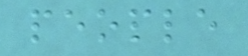people
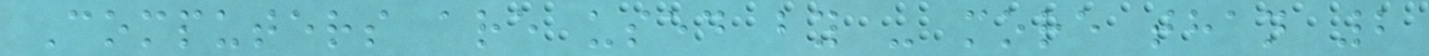Computers are used by - more than 2
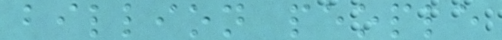billion people
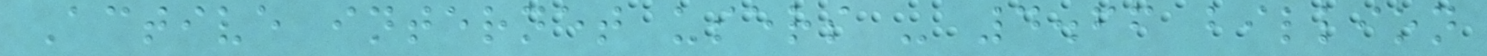Active internet users - 4.66 billion
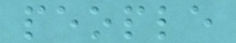people
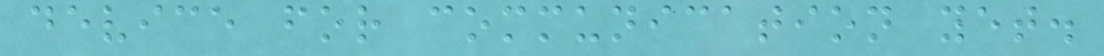device for communication yet.
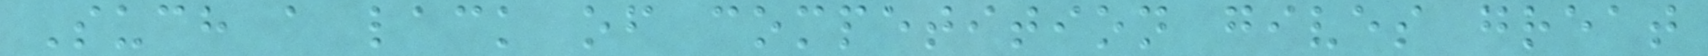Such a lack of competition gives great
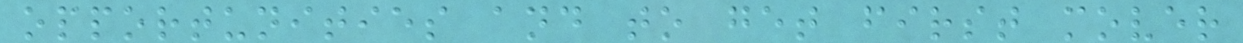opportunities and to get first mover
